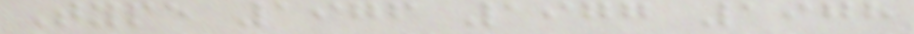Type 1976 1977 1978
